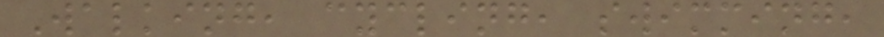Walking, cycling, swimming,
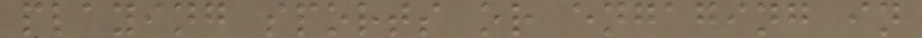playing sports or engaging in
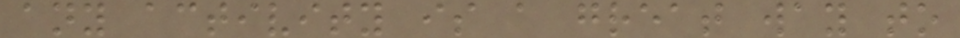any activity is a great way to
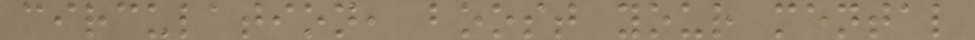circulation, boost your mental
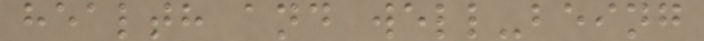health and well-being
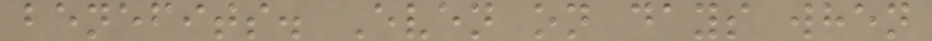benefits. Even on days when
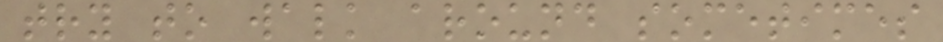try to walk around sometimes
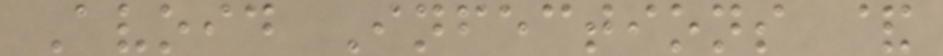Avoid Infections &
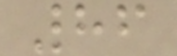86
